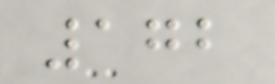172
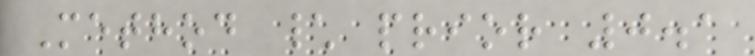Method \ prior 0.1
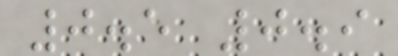0.5 0.9
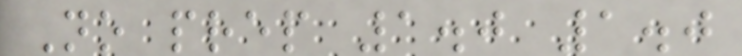No prep 1.0 1.0
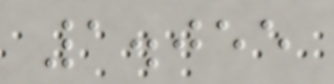1.055
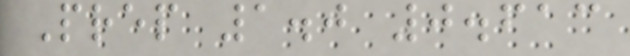Prep 1.0 0.613
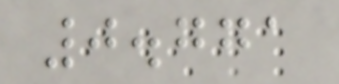0.771
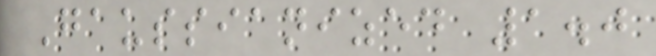Gaussianized 1.0
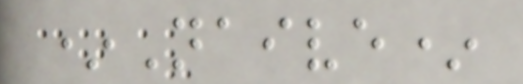*Naive*
